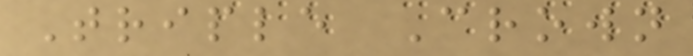Triple Crown
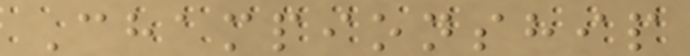Championship
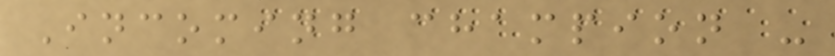Incoming champion -
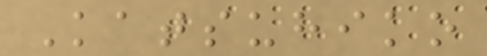Katsuhiko
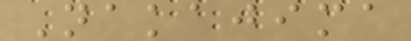Nakajima
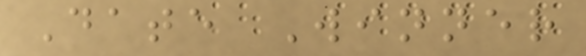Date Winner
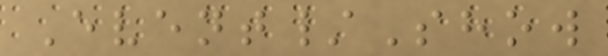Event/Show
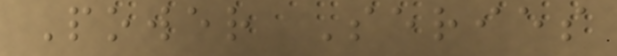Power Series
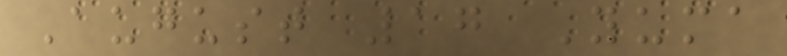August 17 Yuma
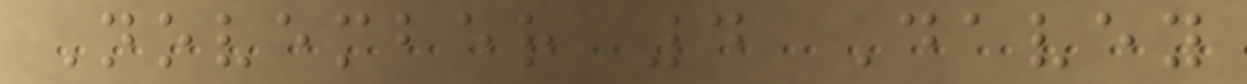November 4 Davey
